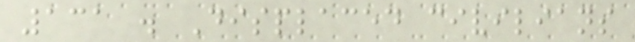131 . Displaced civilians
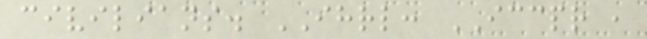civilians. IHRL: ICCPR ,
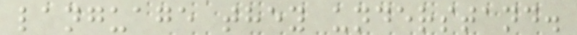language they understand.
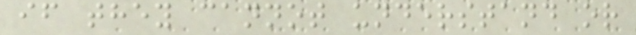if they cannot understand or
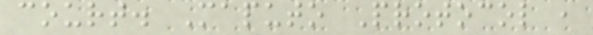court. Maputo Protocol ,
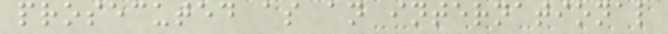prosecuted as an international
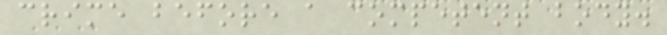crime before a competent body.
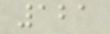121
